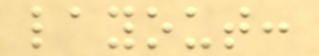layout:
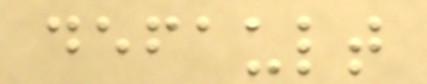default
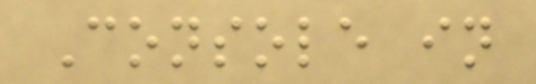Console in
